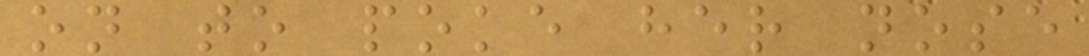on to poke her nose
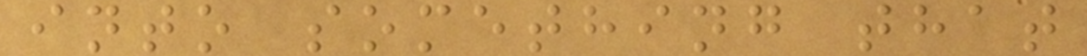into something that
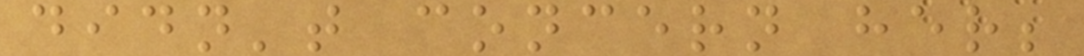didn't concern her;
